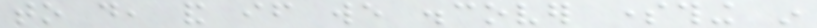to do, and if we discover something in
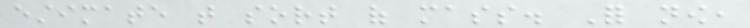estimate that sort of mass. For now,
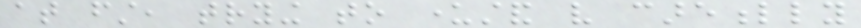at first, trying to understand very carefully
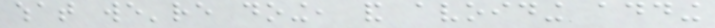what we're doing, and avoiding adding
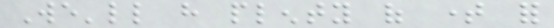We'll have plenty of time for
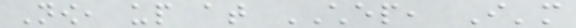Now, up at CHEP, I'm
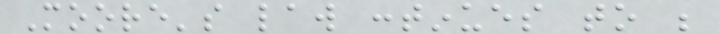Moore's law continues to be
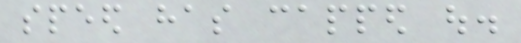speed has capped out.
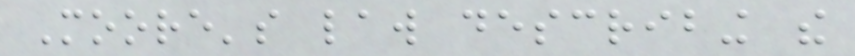Moore's law describing the
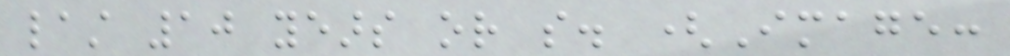last 10 years or so. (Image:
